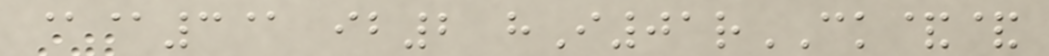@@3@ ib2 hI01rCK&&
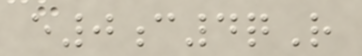e0c4qR
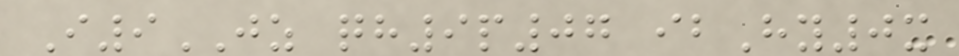I9JZ qh9p07 ibHy0x
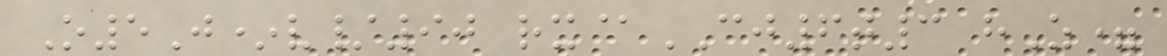O5J*v/90 rx@CJ6t3 hZ=
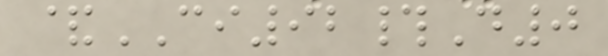&CI92#D0
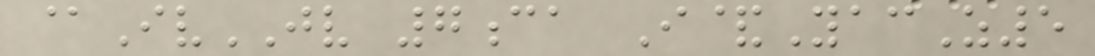@IvJV 7ca I&YacZ5
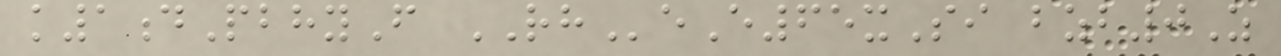k1dPbhyF RHeE65xSi bzb0Z
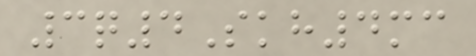3q4Skh4mc
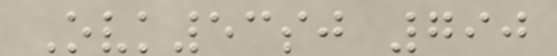Ovk53sj 790
